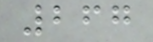267
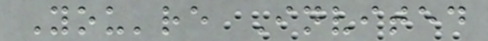You're Invited
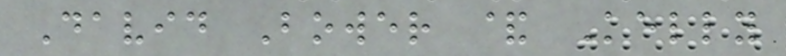David Bower & Kelly
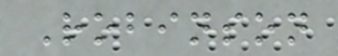Robinson
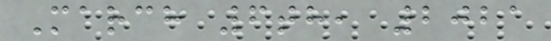March 6th, 2021
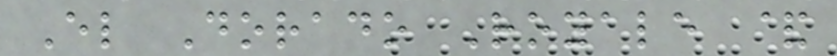El Dorado Royale &
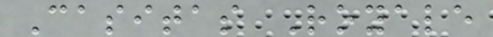Casitas Royale
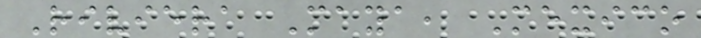Riviera Maya, Mexico
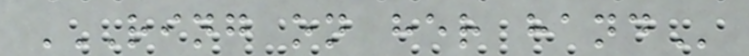RING ON HER HAND
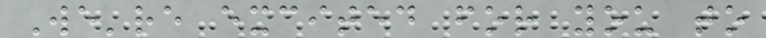We're excited for you to
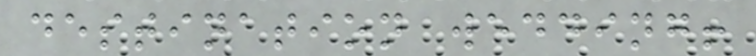destination wedding!
